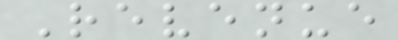Revenue
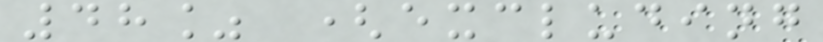48% (excluding
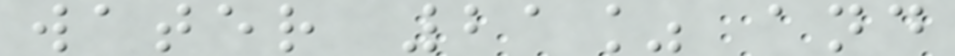water 21% and
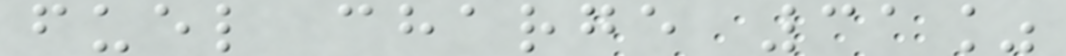fuel charge 31%
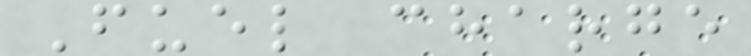Fuel charge
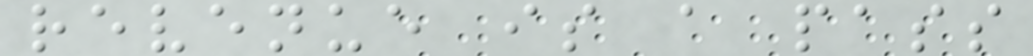revenue is a pass
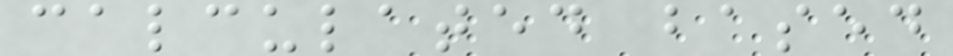calculated based
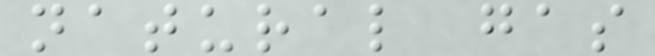natural gas
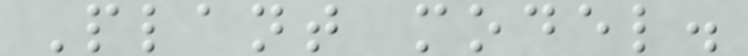Plant model.
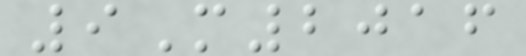9M2016
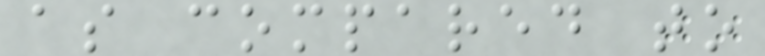as compared to
